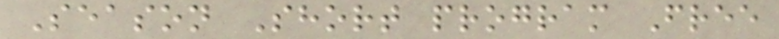Season Short program Free
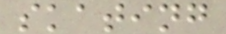skating
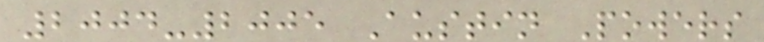2004-2005 Austin Powers
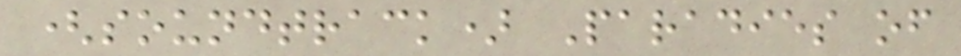(soundtrack) Paradies of
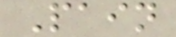Pain
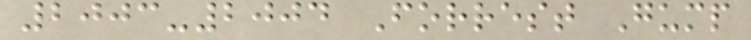2003-2004 Forrest Gump
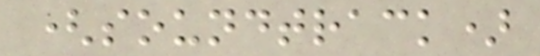(soundtrack)
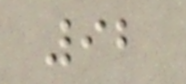92
